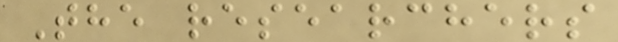The researchers
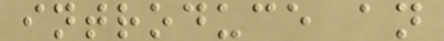introduce an
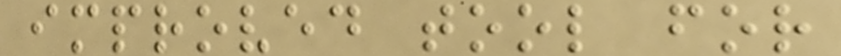improved tool for
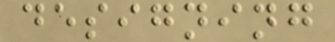designing
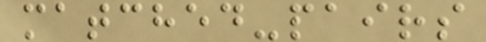matched-pairs
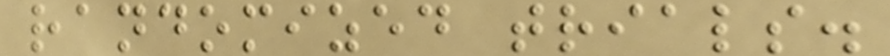randomized trials.
